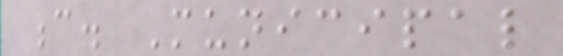c. Municipal
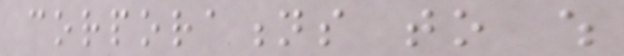corporations to which
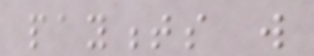payments will
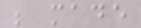be made
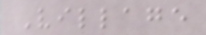Village
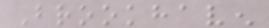Brookhaven
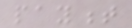payment
